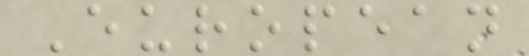European
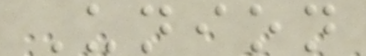Union
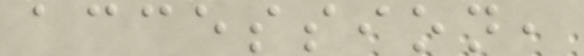accession,
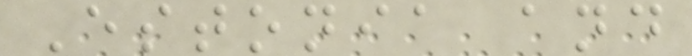Estonia and
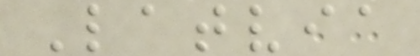Latvia
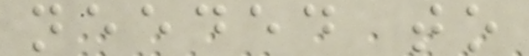needed to
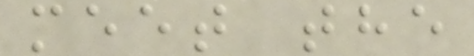meet the
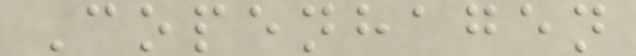Copenhagen
